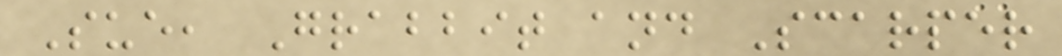Sue, Grabbit and Scarper
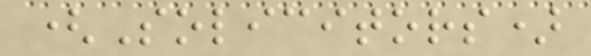(Solicitors)
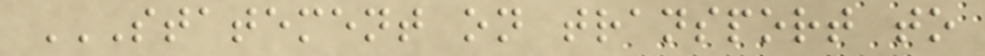STATEMENT ON TRANSPORT TO
